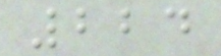224
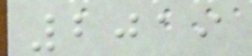2019
